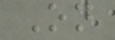On
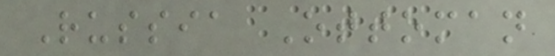Russia Ottoman
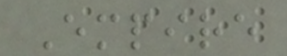Empire
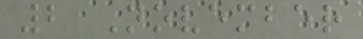2 November
